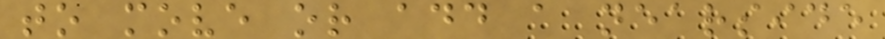to move or add a nearside
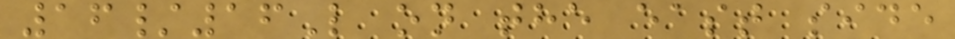16/16L on the east side
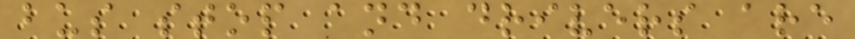bus stop and drivers are
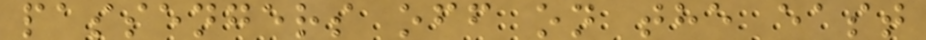passengers off on the east
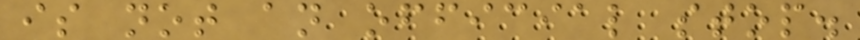is not an official stop.
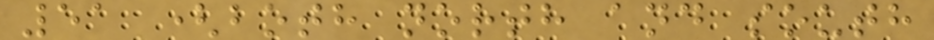51 (both north and south
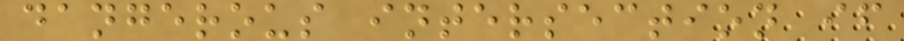dangerous intersection if
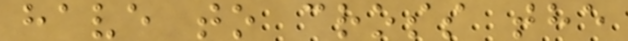have to cross the
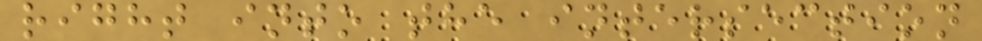right into the intersection
